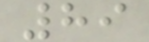89
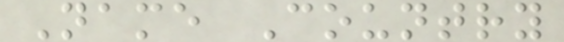Name Country
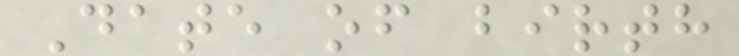Date of birth
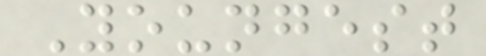Youngest
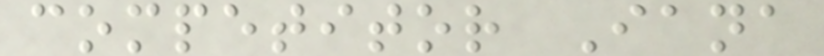competitor Iana
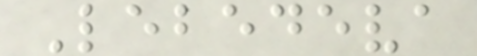Lebedeva
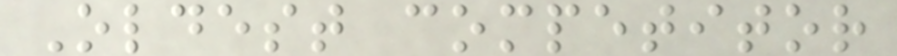Oldest competitor
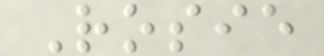Rosie
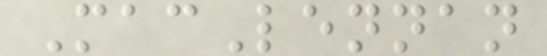MacLennan
